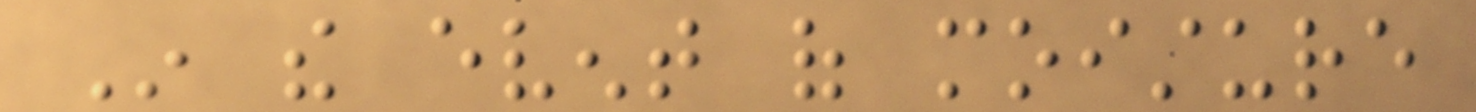In the event of moisture
